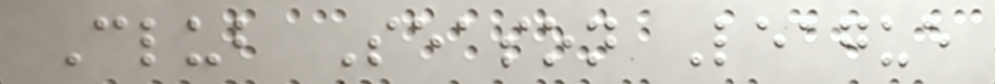Club Season League
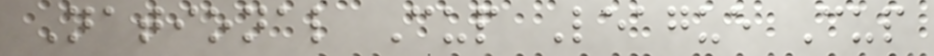National Cup League Cup
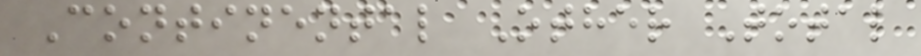Continental Other Total
